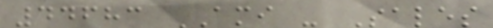44683 AMI - Sales
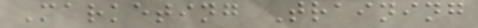Marketing Training
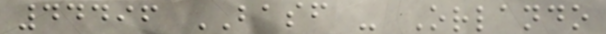44496 BASF - Orlando
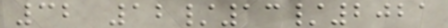32 12/13/2021
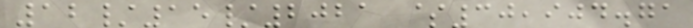12/15/2021 $30,904.71
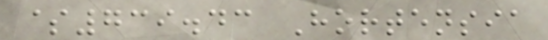$739.43 Hortensia
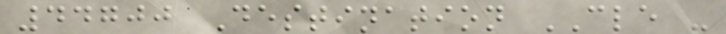44700 Destination CLE -
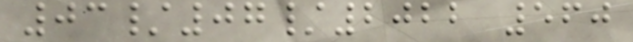03/07/2022 560
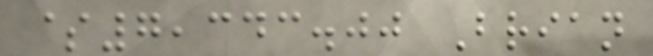$7,343.00 Brian
